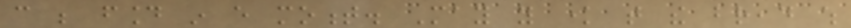can be found in every moment. May you know that the bread which
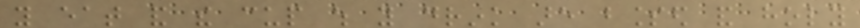you eat and the cup which you drink are blessed and holy
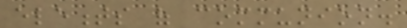elements of communion.
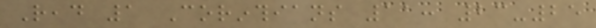Read 1 Corinthians 11: 23-25
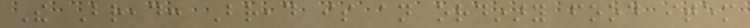The Bread: Bread is an ordinary food item
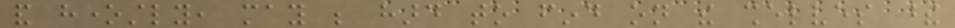and honestly, may be hard to find on the shelves these
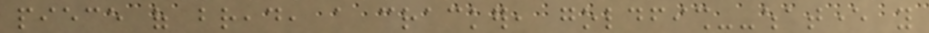piece of bread, a cracker, goldfish--whatever you
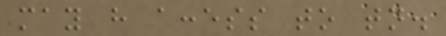may have access to tonight.
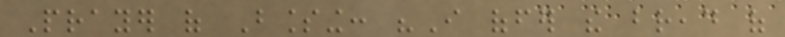Prayer of Blessing: "I offer the bread of
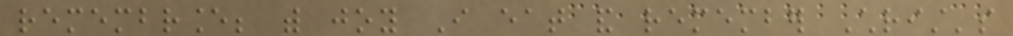remembrance; with joy I eat and remember Christ's
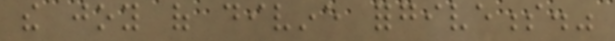the joy of divine forgiveness."
